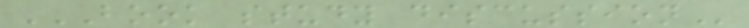BOOK STUDY DISCUSSION
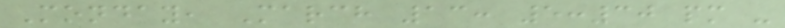Monday, March 13: 5:30 pm -
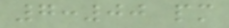7:00 pm
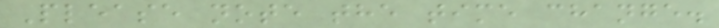Please note the time change.
